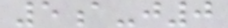5a-j0
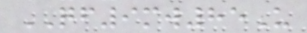QF9mw85U
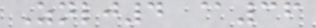Znlj4 @36
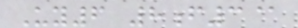Uy6 8f3@
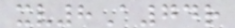xv8A74r
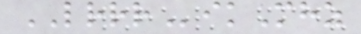LRRRikMhz
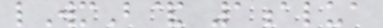lWmB& 1alua
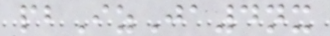pbIzJa4nx
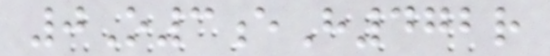0O3eH472r
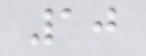10
